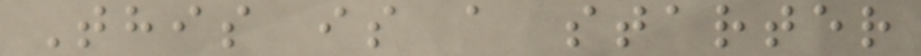This is a starter
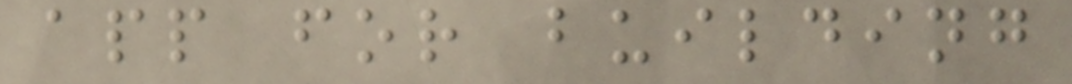app for building
